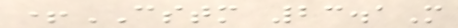+CSTM 23.1M
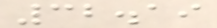32.19
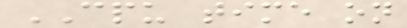CPU time on
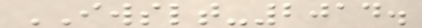IWSLT-2014.
